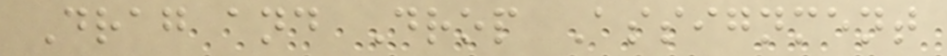Drag and Drop Assignment
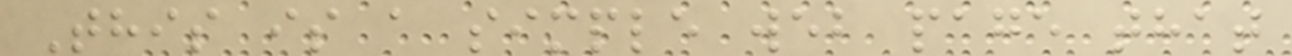This is a simple web page that
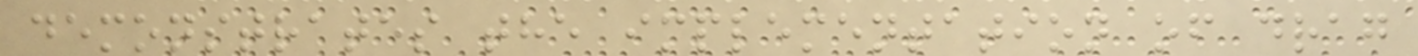demonstrates the implementation of drag
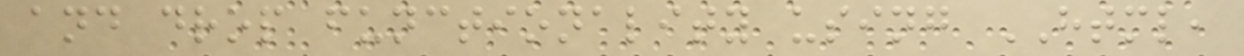and drop functionality using HTML,
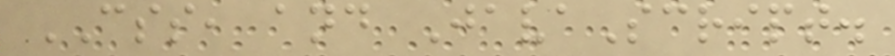CSS, and JavaScript.
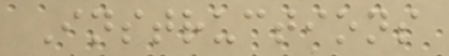Instructions
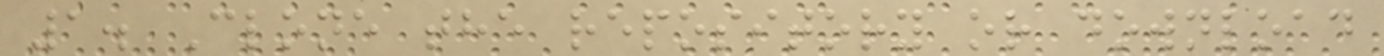1. Clone the repository or download
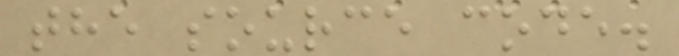the source code.
